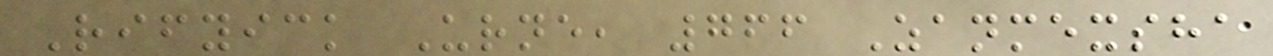Rifyick Urne, 766 Zanmexsha
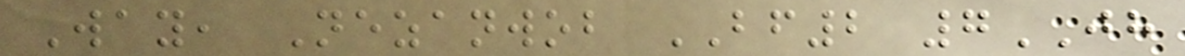Way, Nezanwob BF2 7JH
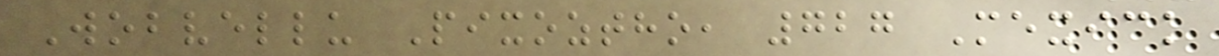Wobvellu Pixoztho, 727 Mexick
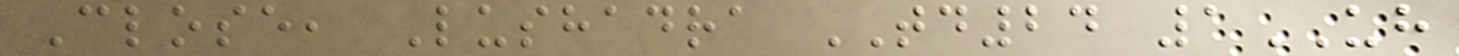Close, Lushadra TD24 1UH
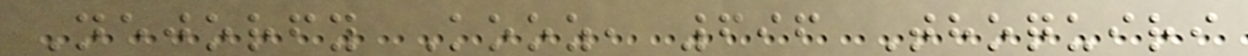Nejorfy Kooz, 696 Thoquiri
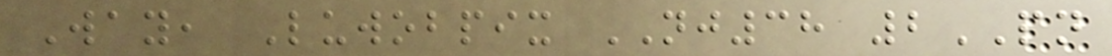Way, Luwobpix NJ38 2PN
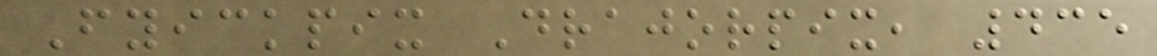Fyickpix Drajorpix, 435
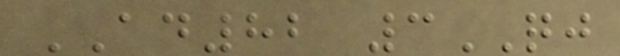AD82 3QJ
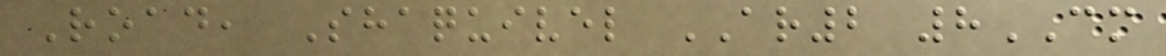Road, Shaquivel AR2 8CM
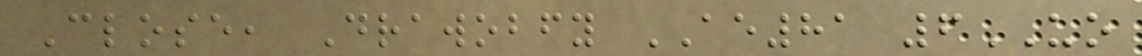Close, Drawobfy AE81 6UO
